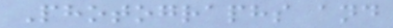Photographs and
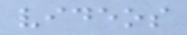videos
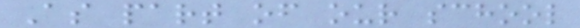As part of our school
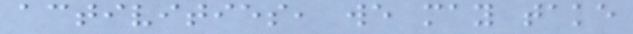activities, we may take
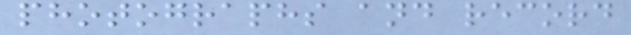photographs and record
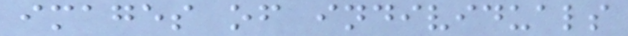images of individuals
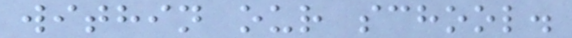within our school.
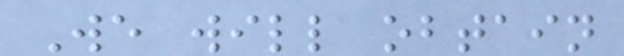We will obtain
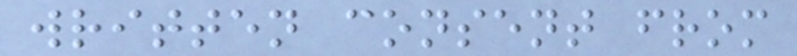written consent from
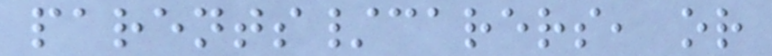parents/carers, or
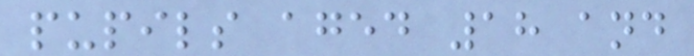pupils aged 18 and
